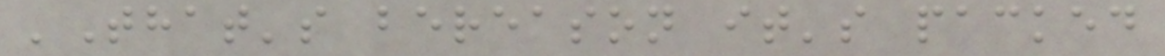'That's bereason it's packed
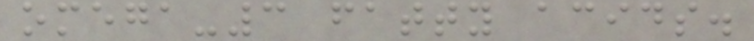omega-3 fatty acids.
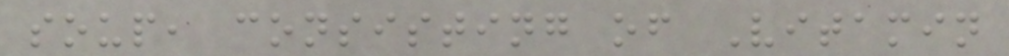soup, consisting of Vitamin
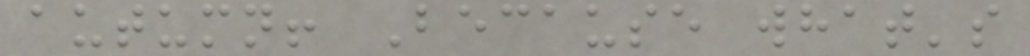autumn! Because what's
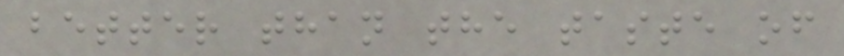better than the taste of
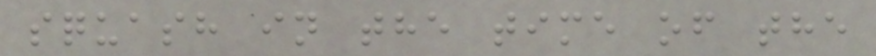squash in the time of the
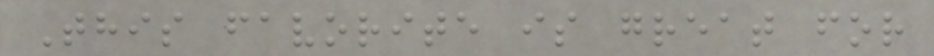This favorite is great for
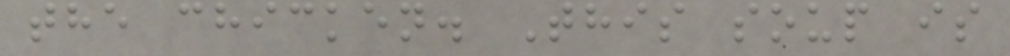the chicken. This soup is
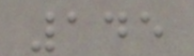145
